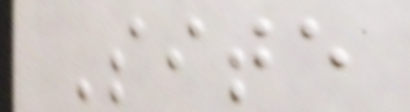Site
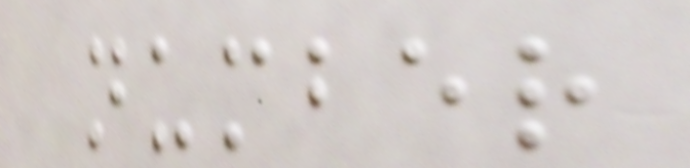number
